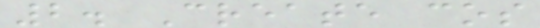2. Create cos
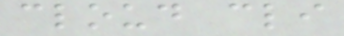cloud cli
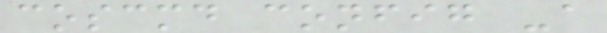coscmd config -a
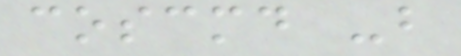coscmd -b
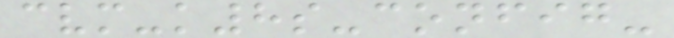cvm-k8s-config-
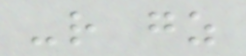-r gz
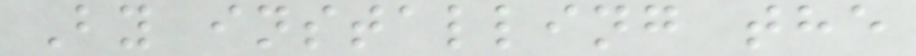By installing the
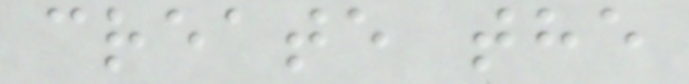create the
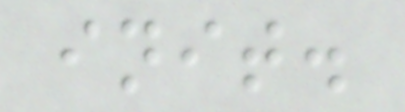init.
